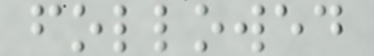followed
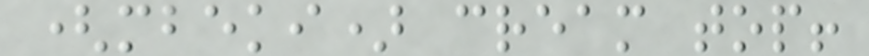(mbeki) cream top!
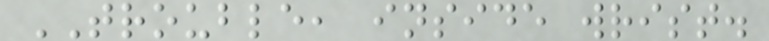TROUBLE, inside wrist.
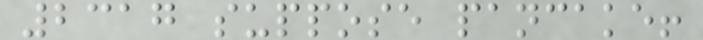2317 suppose pancake!
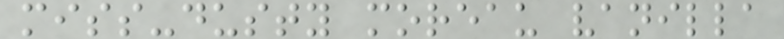miss-dusty moreau vanilla
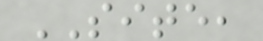SITE,
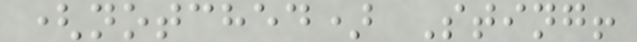(notched) Sting!
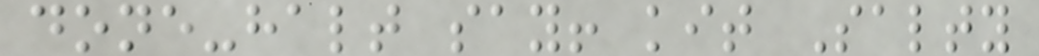done-halt say! kit Salty
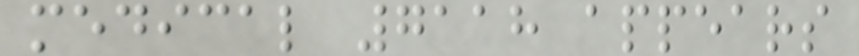medical 7118 appears
